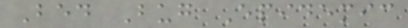Bed Bug Epidemic
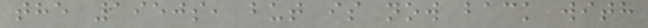the 1950s, but is now back with
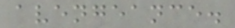avengeance.
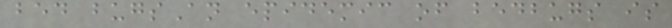bed bugsAn epidemic of bedbugs is
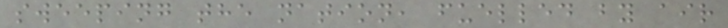sweeping the nation, fuelled by air
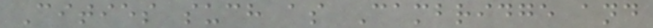Cities such as Cambridge and
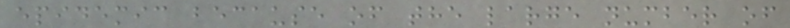epidemic because of the large number of
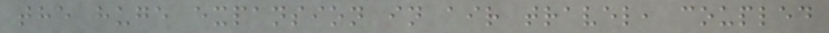the huge expansion in air travel, coupled
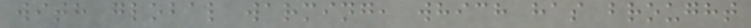with global warming, which has brought
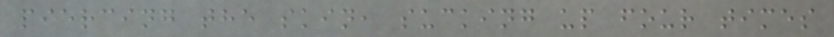piercing the skin, sucking up four times
